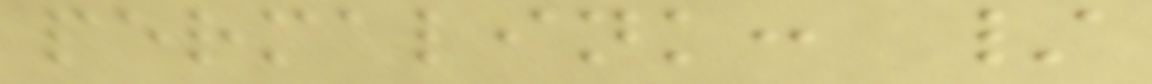permalink: /
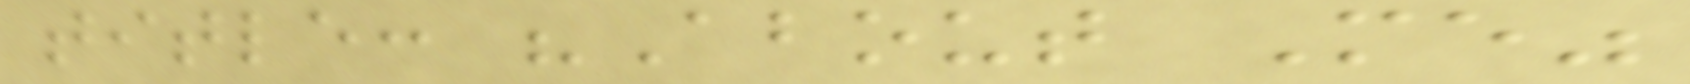title: "About Me"
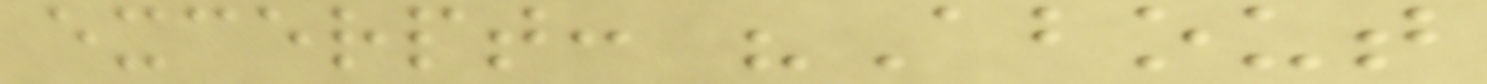excerpt: "About
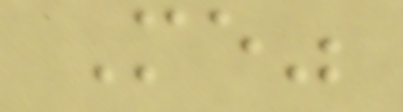Me"
